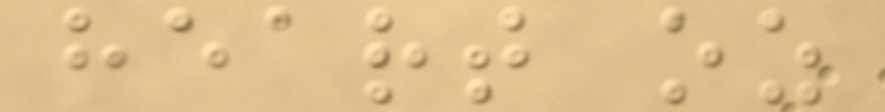heart oz
